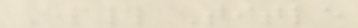Ep# Title
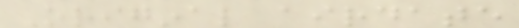Original airdate
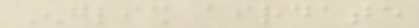English airdate
